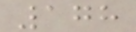178
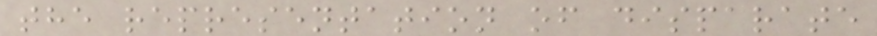the representation of disparate
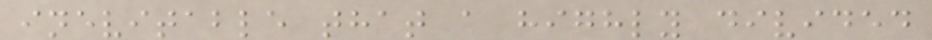inevitable that a highly divided
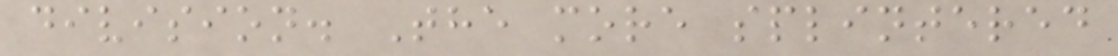division. The more splintered
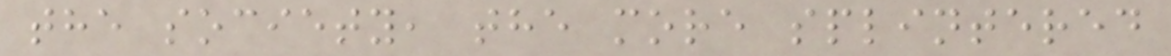the society, the more splintered
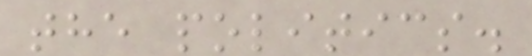the politics.
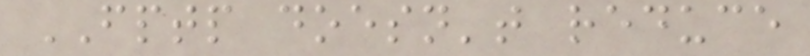FPTP doesn't reduce
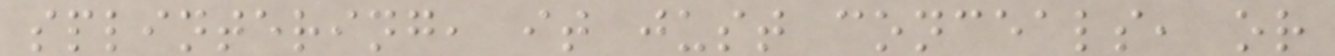splintering, it just conceals, or
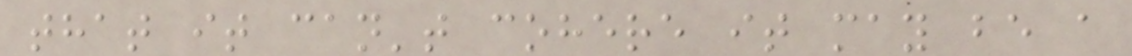that it can't cohere it may be a
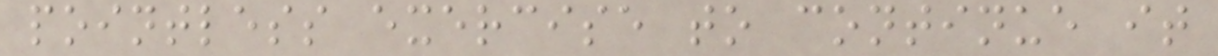pointless exercise to continue it
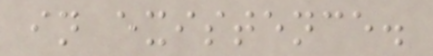in existence.
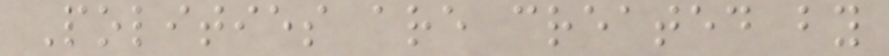Polities are created by
